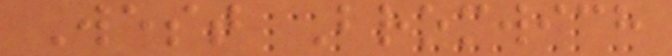West Bromwich
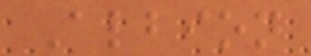Albion
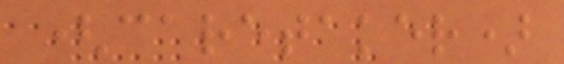(caretaker)
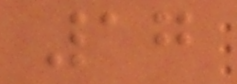17
